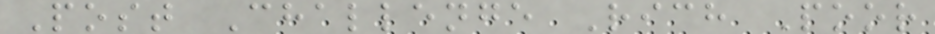Post Challenge Rich Poor
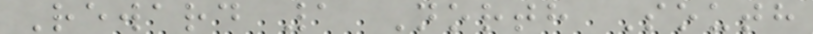Reward 1 North South
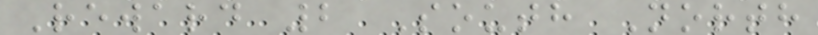Reward 2 South North
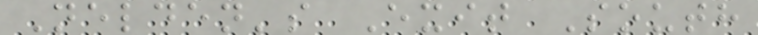Nelden's Exit South
